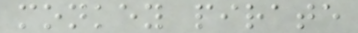monkey pirate
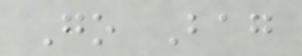Go Bag
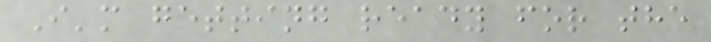I'm getting ready for the
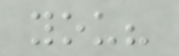you?
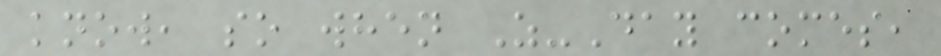know, so when Z-Day comes,
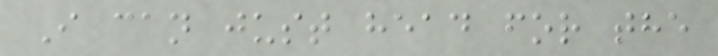I can just head for the
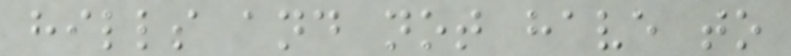hills and not have to
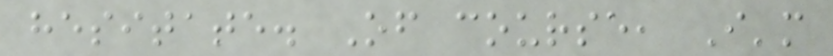hesitate. Of course, I'm
